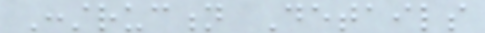Construction Details
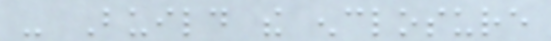- Build the enclosure
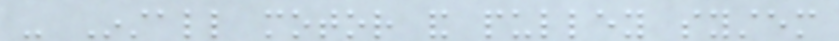- Install motor and pulley system
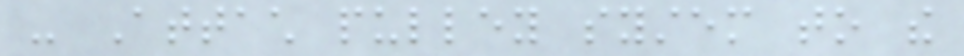- Attach pulley system to the
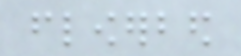flowerbed
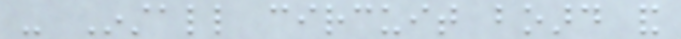- Install circuit board and
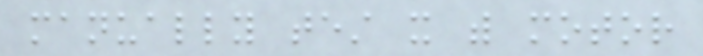manually test it with motor
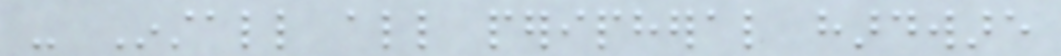- Install all peripheral hardware
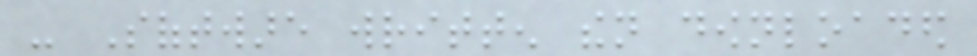- Software written then downloaded
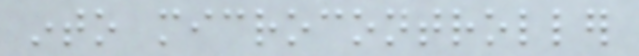into microcontroller
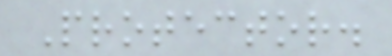Protector.
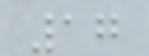17
